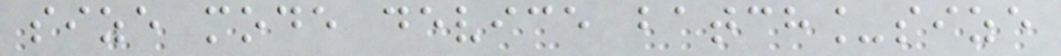size mode device batch_size
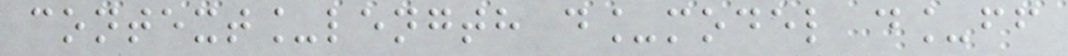context_length d_model d_ff
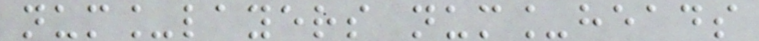num_layers num_heads
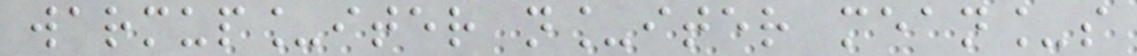warmup_iter n_iter mean_s
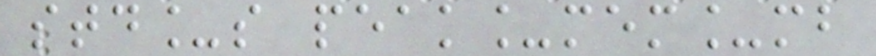std_s peak_mem_mb
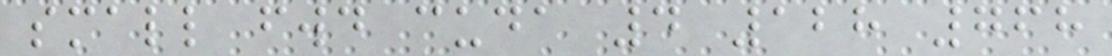small fwd cuda 4 128 768
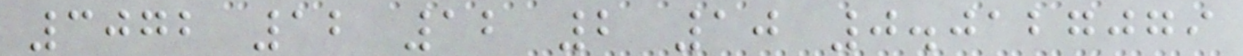3072 12 12 2 10 0.0127079
